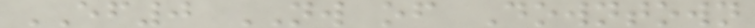EF0 NW of Downtown
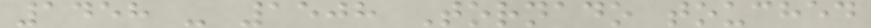1458 - 1508 Tornado touched
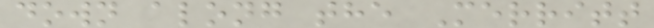down along the Merritt
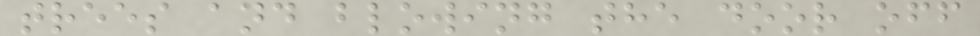trees and blowing the door off
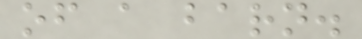of a barn.
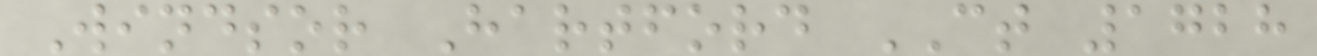Windsor Hartford CT 1728
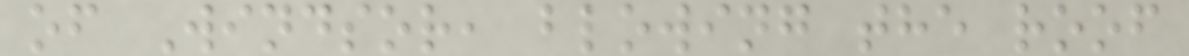of Windsor, blowing the roof
